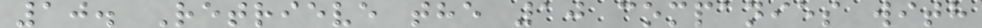10. Retrieve the 10 companies with
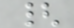{
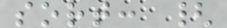sort: {
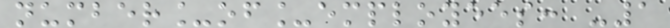number_of_employees: -1
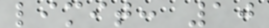limit: 10
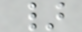}
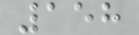158
